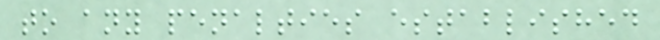to any penalties established
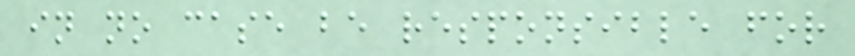in no case be responsible for
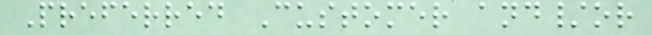Preferred Customer and/or
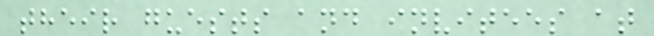their guests and invitees at
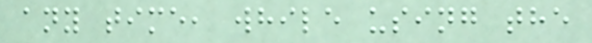any time, while using the
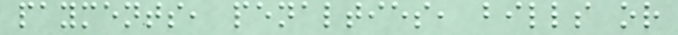payments, penalties, bills or
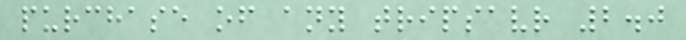purchase of any tripsavr 2.0
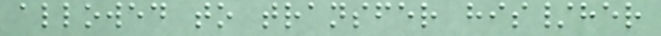allowed to transfer his/her
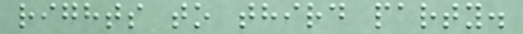rights to third party.
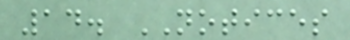14. NOTICES
